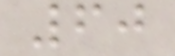60
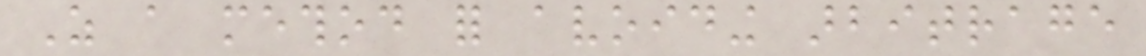As a method for avoiding arbitrage
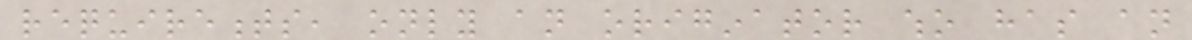requirements, only an originator who has an
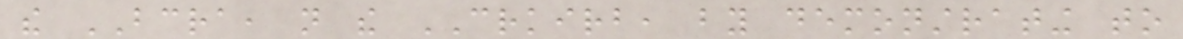the BCRA, not the CRKIRB, by demonstrating to
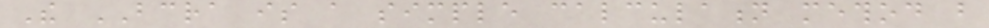The BCRA is a simple calculation method but
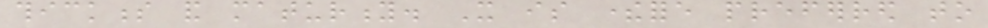thickness and maturity. It is therefore preferred to
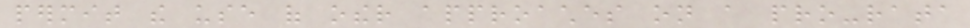permit the use of other approaches on a pro-rata
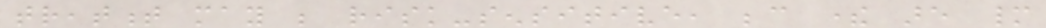treatment may be risk-sensitive, because there are many
